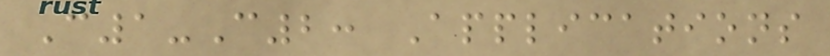C1-C2: Applications
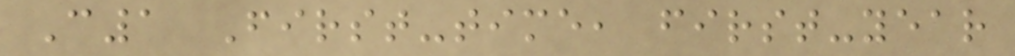C1 First-time, first-year
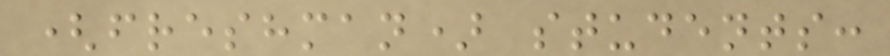(freshman) students:
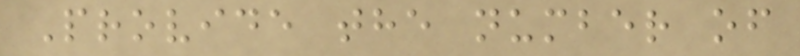Provide the number of
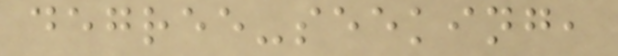degree-seeking,
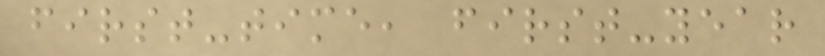first-time, first-year
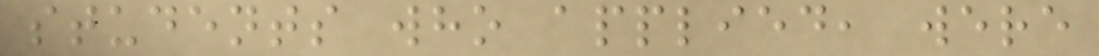students who applied, were
